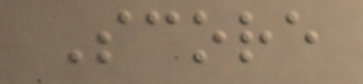Score
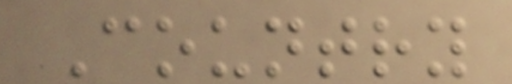Country
